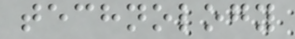technology
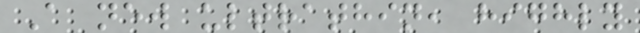A new ultrathin, highly
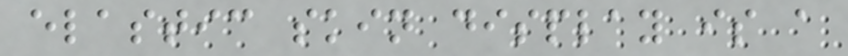elastic skin display is a
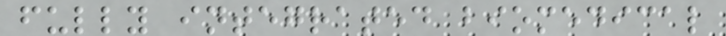fully integrated biomedical
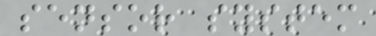sensor system
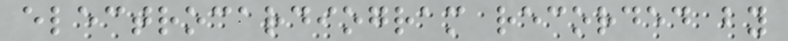electrocardiogram recorded by
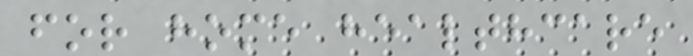for home healthcare
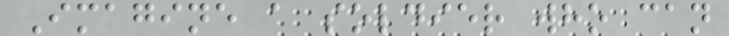Imagine a soldier who can
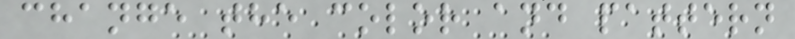change the color and pattern
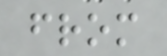from
